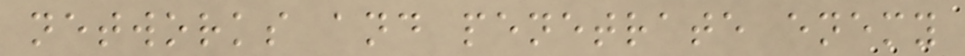networks and penetrate enemy
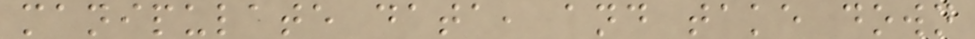manipulate data, and take down
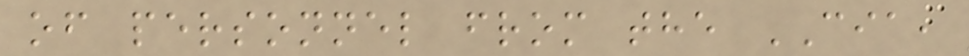of personnel from the CIA,
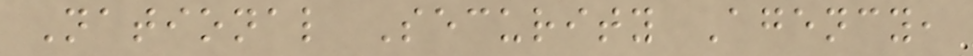National Security Agency,
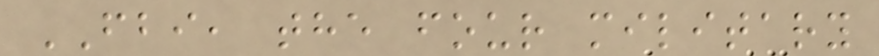FBI, the four military
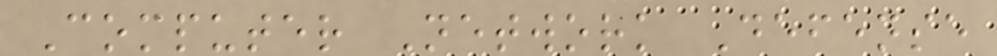Computer Network Defense
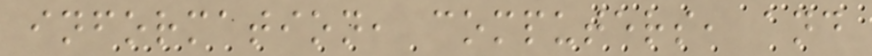information, computers, and
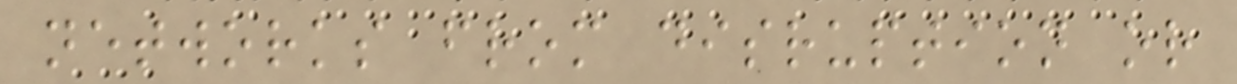networks from disruption or
